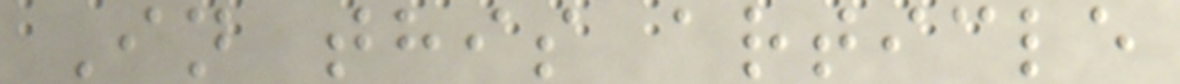In this article
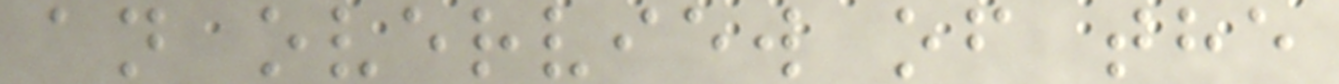an overview of the
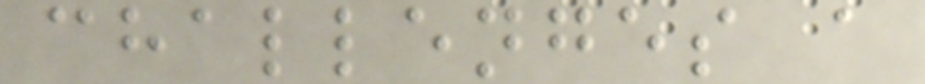challenges a
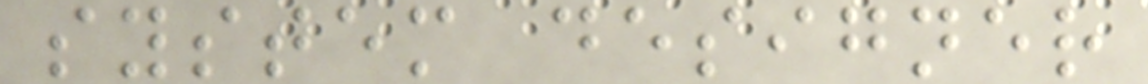system designer
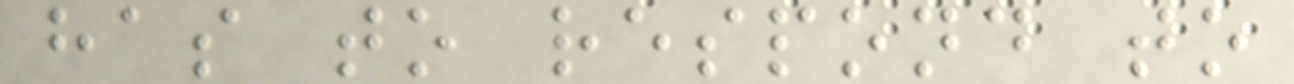has to respond to
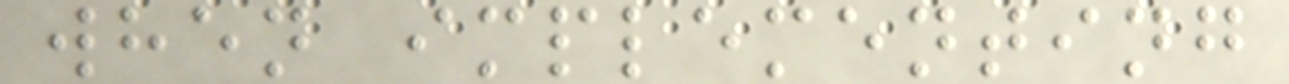when implementing
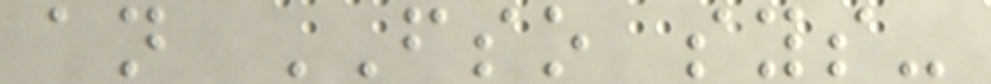an FSO sys-
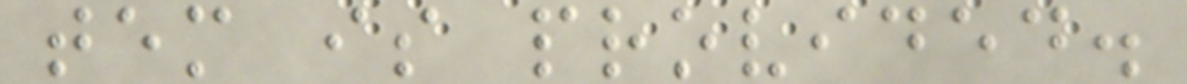tem is provided.
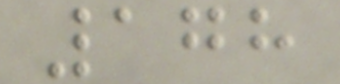178
